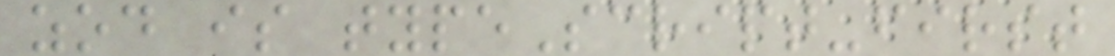zod is typeScript-first
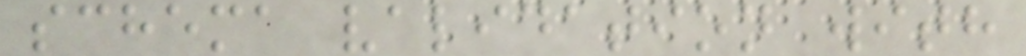schema validation with
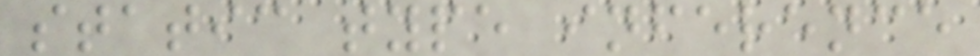static type inference
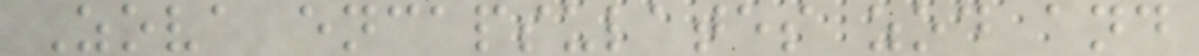Zova encapsulates zod and
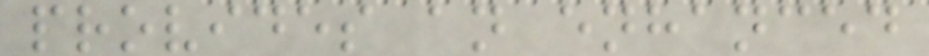provides an enhanced
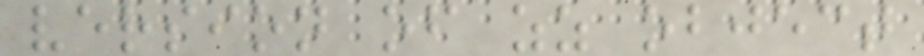version of zz object
